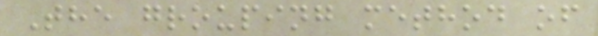The grouping method of
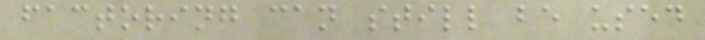factoring can still be used
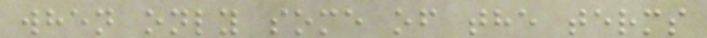when only some of the terms
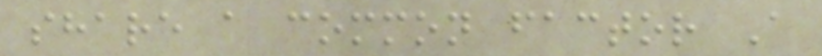share a common factor A
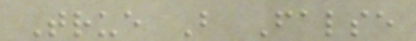True B False
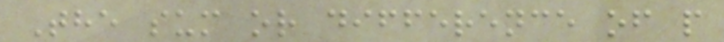The sum or difference of p
